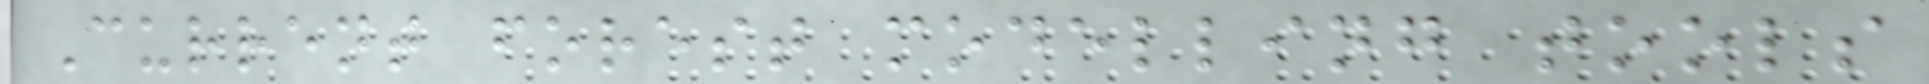Current forest modelling tools
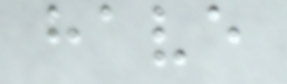have
